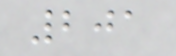201
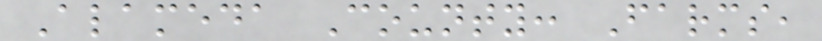Alameda County: Farms,
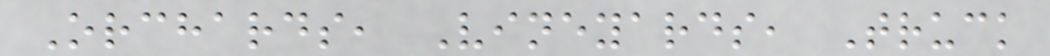Orchards, Vineyards, Truck
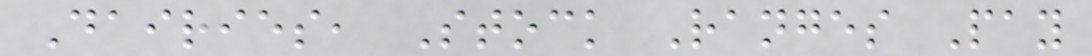Dairies, Stock Ranges Pay
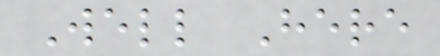Well Here
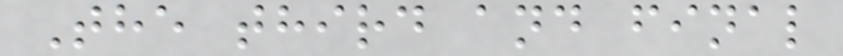The third and final
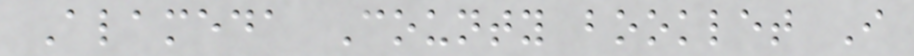Alameda County booklet I
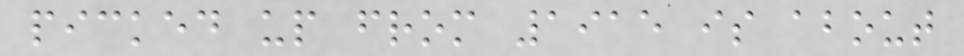picked up from 1915 is about
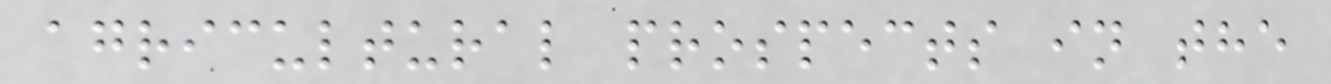agricultural prospects in the
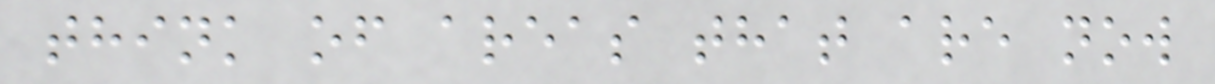think of areas that are now
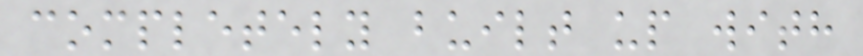completely built up with
